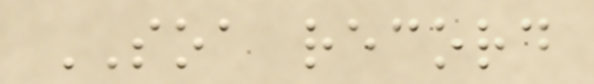SOA record
